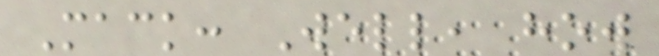Mack: Well, how
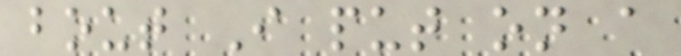bout I put on a
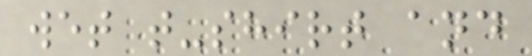wet t-shirt and
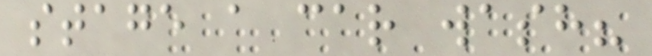stage a car wash?
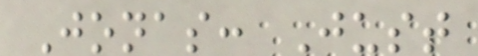Jonas: Just
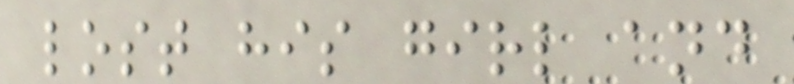lost his girl and
